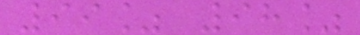99% 98%
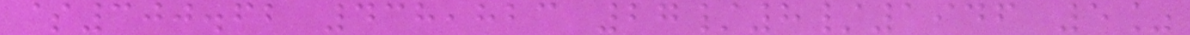$300.62 438,823 27/8/1946 5%
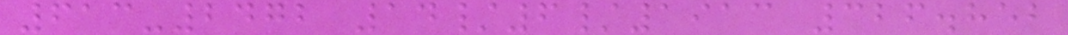613-2472 14/6/1913 326.852
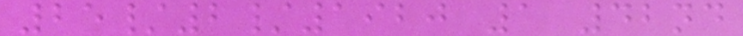25/2/1920 1 42nd
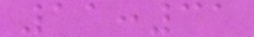11:31
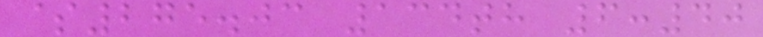$275.03 134th 6:40
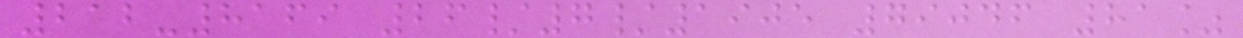212-8169 26/7/1905 79046 81%
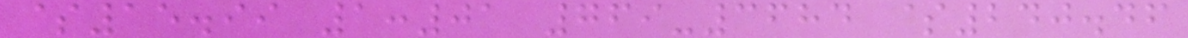$15.99 1:01 769-3684 $240.46
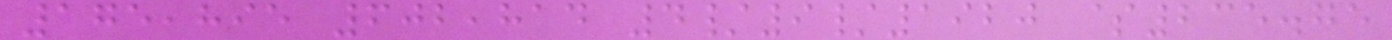175,895 602,814 4/9/1920 $235.75
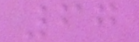67
